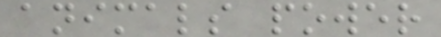animals power
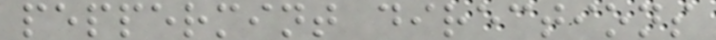peppermint directions
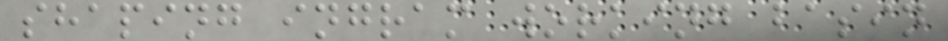shaping ingram working basin
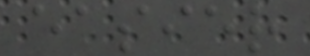easier
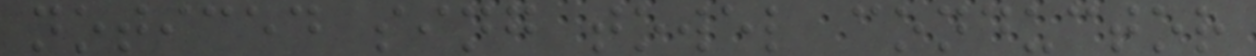noticed sing towel conductor
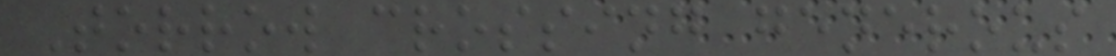Torrow crossing generous
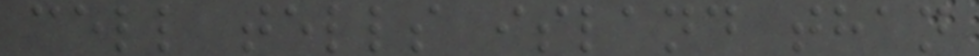cell tells island than
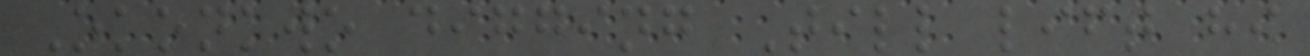Okonkwo digging Till lift hi
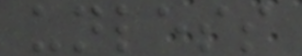unless
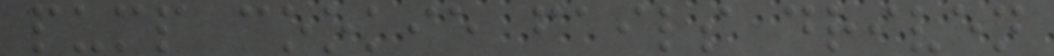pump cookie fails driven
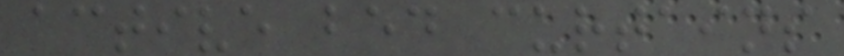active bed curtains
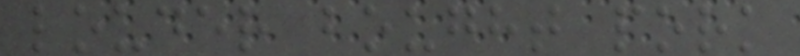louder bought pork
